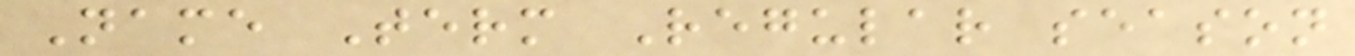Name Term Regular season
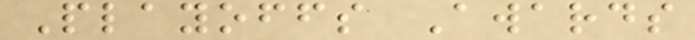Playoffs Awards
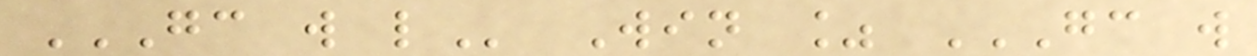GC W L Win % GC W
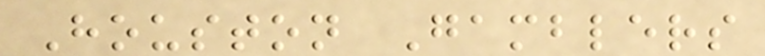Houston Gamblers
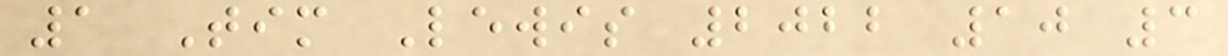1 Tim Lewis 2022 10 3
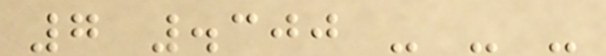7 .300 - - -
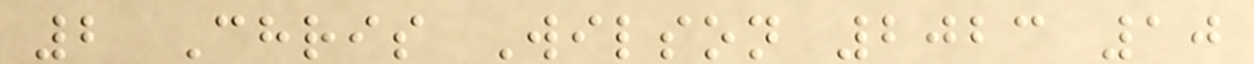2 Chris Wilson 2023 10
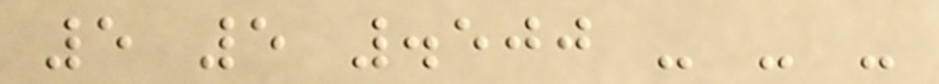5 5 .500 - - -
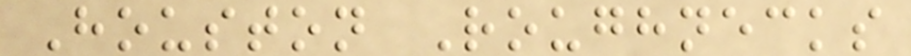Houston Roughnecks
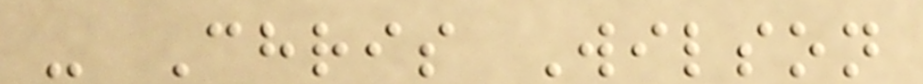- Chris Wilson
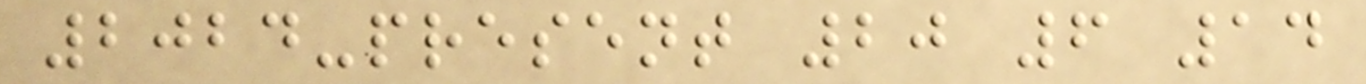2024-present 20 6 14
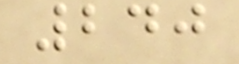240
